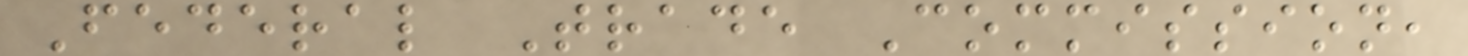Federal Trade Commission,
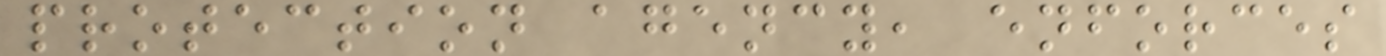protection agency, enforces
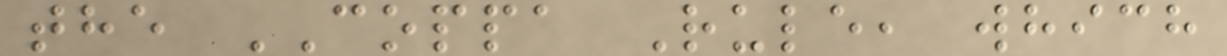the COPPA Rule, which
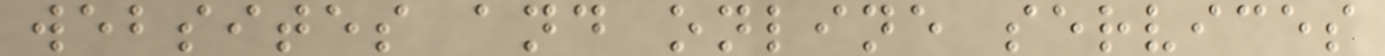websites and online services
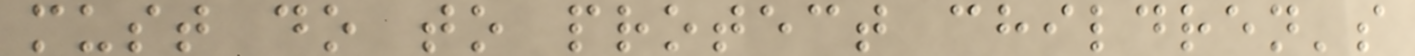must do to protect children's
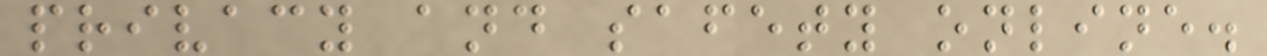privacy and safety online.
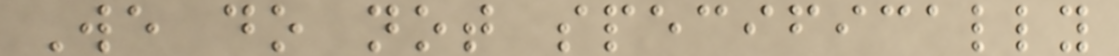We do not specifically
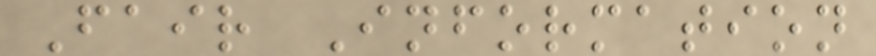Fair Information
